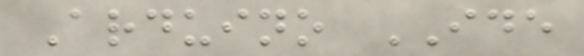Arduino IDE
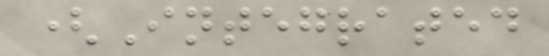(Integrated
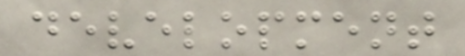development
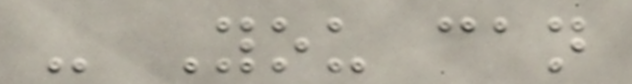- You can
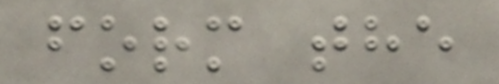form the
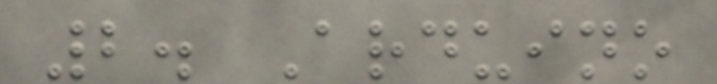2. Arduino
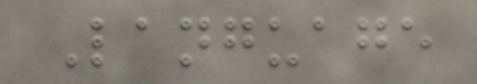Language
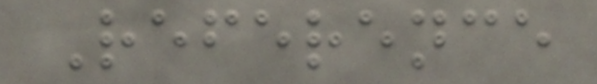Reference
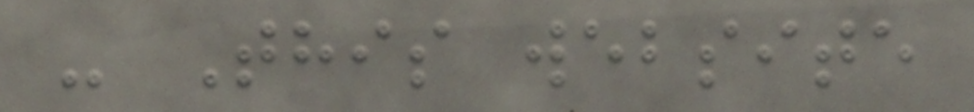- This website
